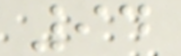94
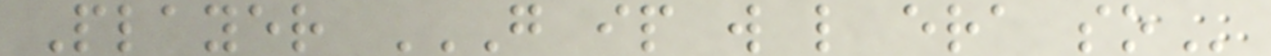Player G IP W L ERA SO
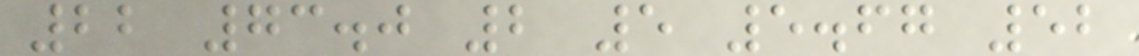22 73.0 2 5 5.67 52
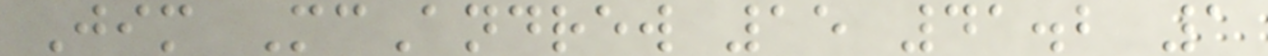Jim McAndrew 15 41.2 1
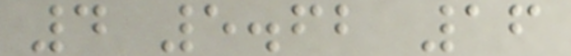4 5.62 16
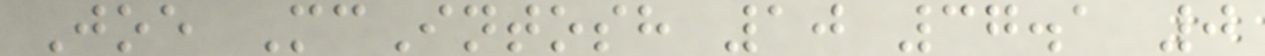Joe McIntosh 10 37.1 0
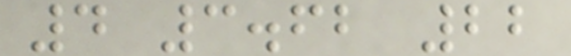4 3.62 22
